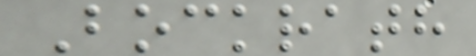Bockrath
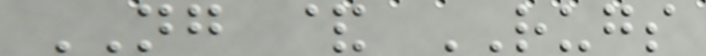NG & RUGS
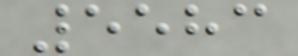5583
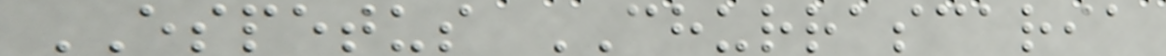ESPETUS CHURRASCARIA
